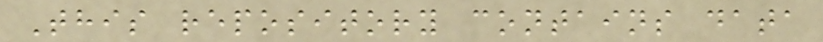This repository contains data
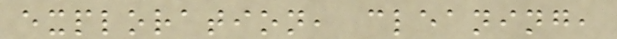exploration, cleaning,
